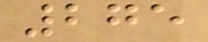275
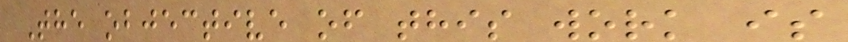The objective of this work is
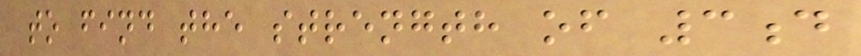to find the strength of 3d
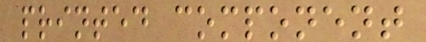printed component
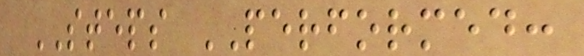STEPS PERFORMED:
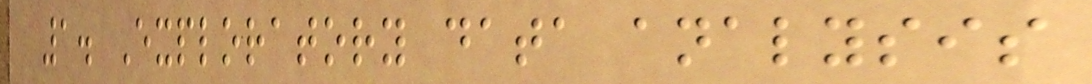1. Exploratory data analysis
